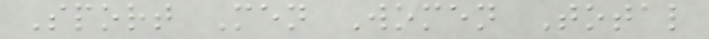Sport Men Women Total
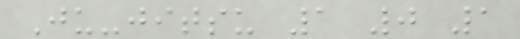Ju-jitsu 1 0 1
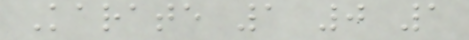Karate 1 0 1
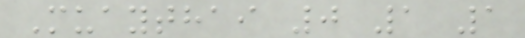Muaythai 0 1 1
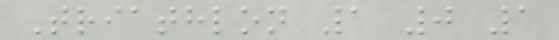Triathlon 1 0 1
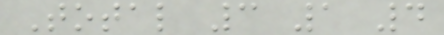Total 3 1 4
